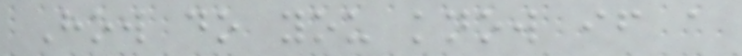How do you know if a
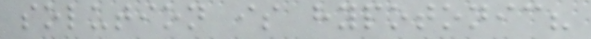solution is hypotonic?
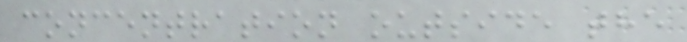concentration outside the
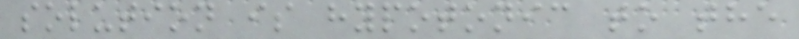solution is hypotonic to the
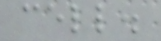cell.
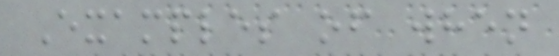Examples of when
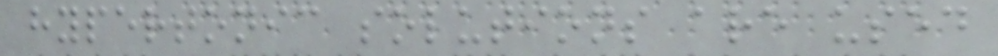hypertonic solutions are used
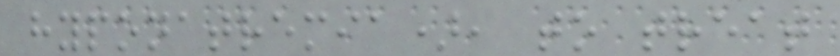hyponatremia), to treat
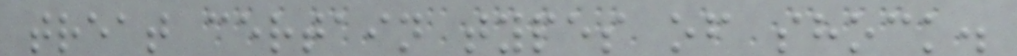treat certain types of shock.
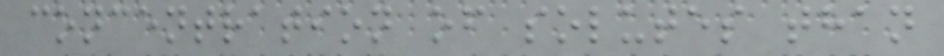concentration of solutes than
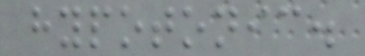hypotonic.
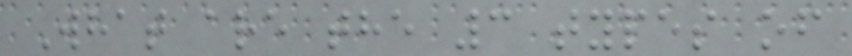What are the 3 types of
